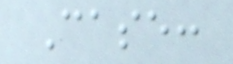Case:
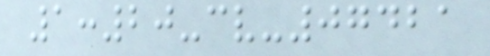1:20-cv-07421
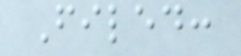Filed:
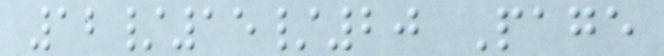12/15/20 Page
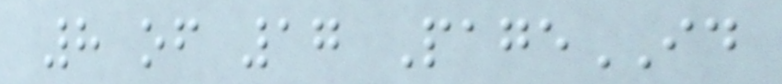8 of 17 PageID
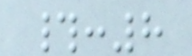#:8
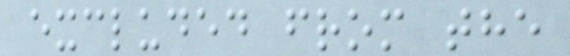excluded from the
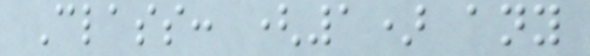Class: (1) any
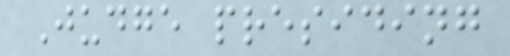Judge presiding
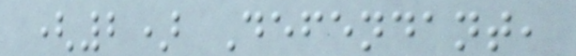(2) Defendant,
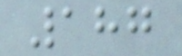187
